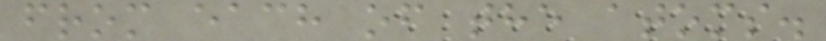from each of the atoms.
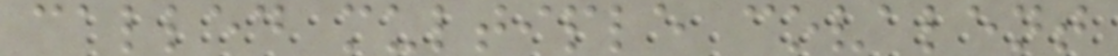called multiple covalent
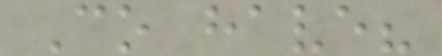Co have?
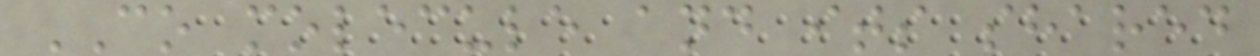CO molecule and its shared
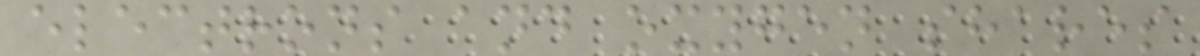electrons and oxygen shares
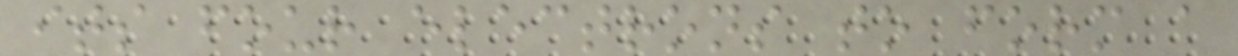its four electrons to form a
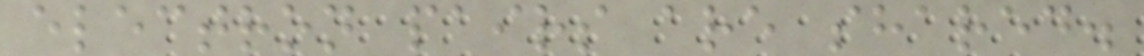electron pairs are shared.
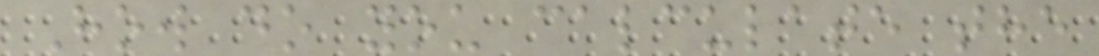How do you calculate the
